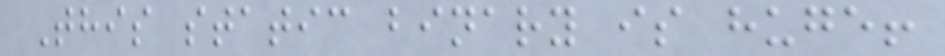This static binary is huge!
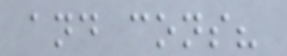and cons?
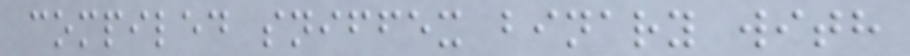compiled sniffex binary with
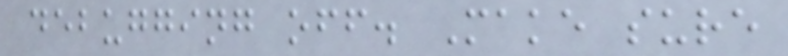debugging off. Make sure
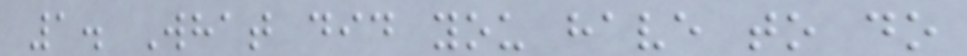1. What did you have to do
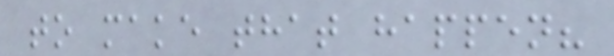to make that happen?
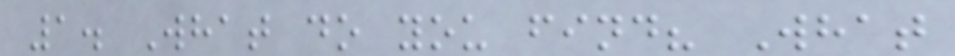1. What do you find? What
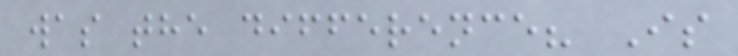was the difference? Is
